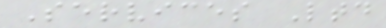Services Ltd
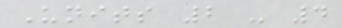Units 2 - 4
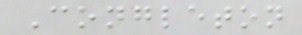Congleton
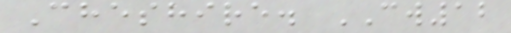Cheshire. CW12
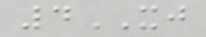4XJ
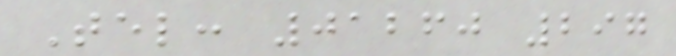Tel: 01260 297
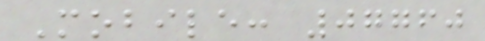Mobile: 07760
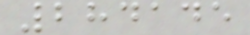284145
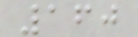160
